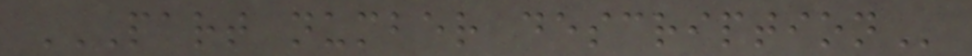PART NUMBER DESCRIPTION
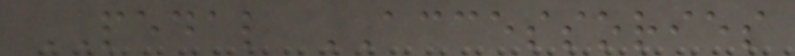PEDAL ACCESSORIES
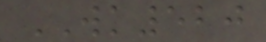WK520
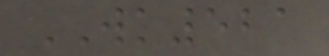WK521
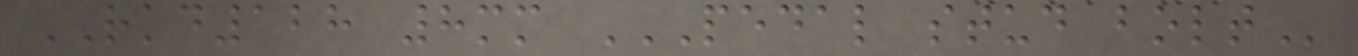RKD128 8mm PEDAL STUD BOLT
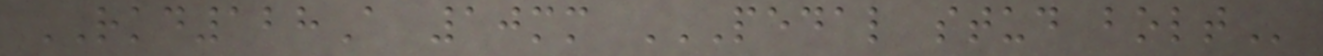RKD128A 10mm PEDAL STUD BOLT
